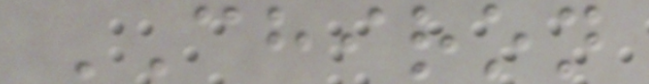CHIRON
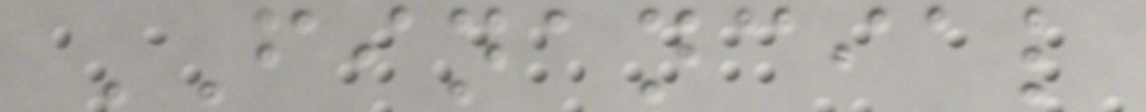FINANCIAL
